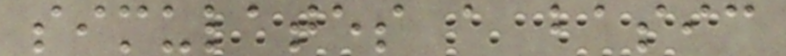simulates a basic
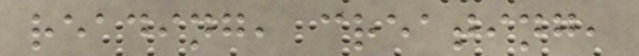reading, creating,
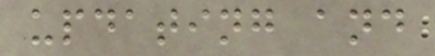updating and
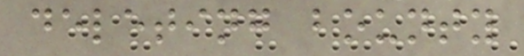deleting bounty
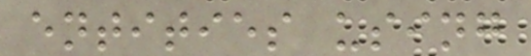entities using
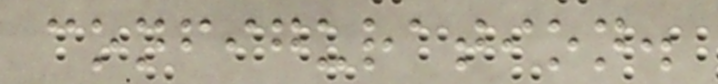configuration.
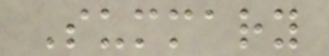Summary
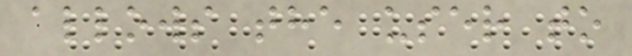allows the user to
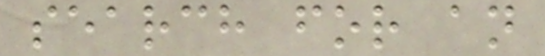search for an
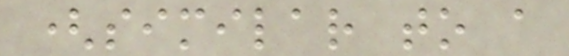(similar to a
